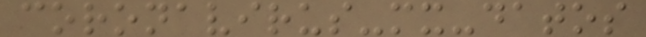coronavirus-mx-datos
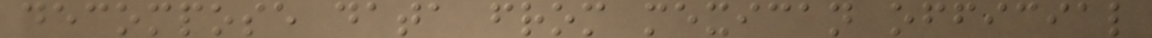decompose data from mexican official
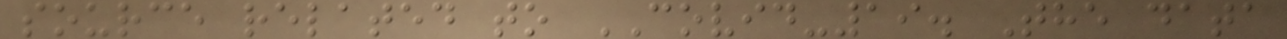source related to COVID-19. The data
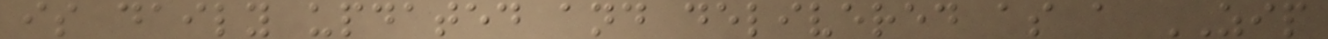is daily updated and delivered as a ZIP
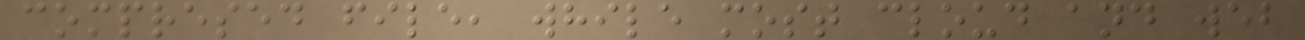compresed file, while most cloud and web
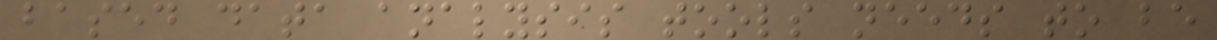based data analysis tools needs to be
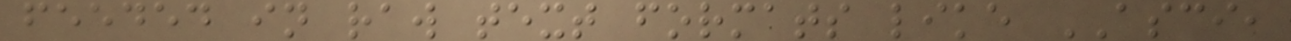feeded in raw text formats like ASCI,
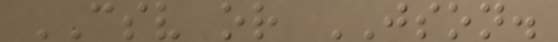CSV or JSON.
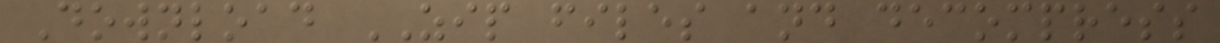Download ZIP files and decompress
